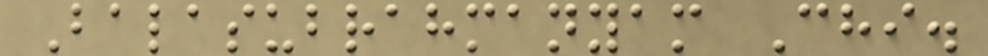Balasubrahmanyam Chi.
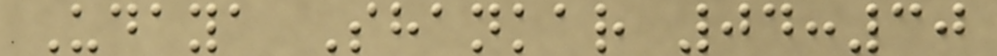Udaya Shankar 04:30
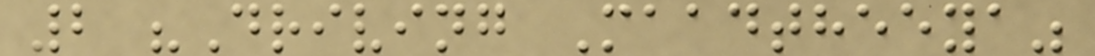2 "Driving Maadtheeya"
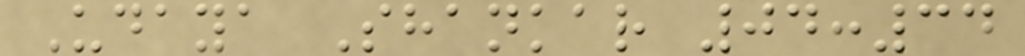Udaya Shankar 04:34
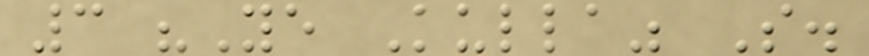3 "Ye Kulla" S.
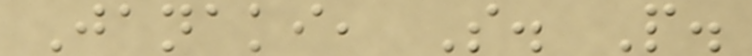Janaki, S. P.
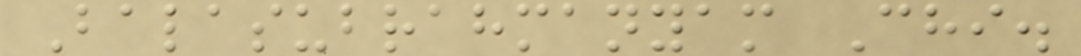Balasubrahmanyam Chi.
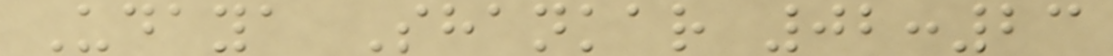Udaya Shankar 02:23
